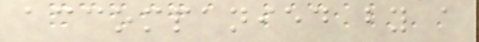accompanied by a
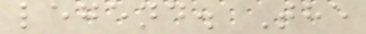legend. The
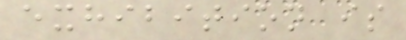exhibition is
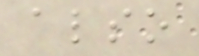also
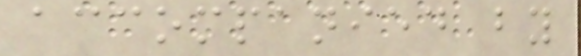accompanied by
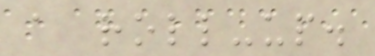a roll-up.
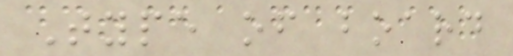Type of board
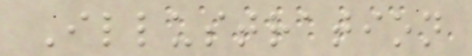Illustration
